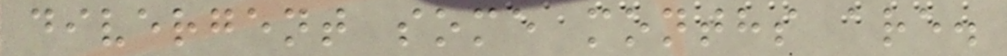divergent some months are.
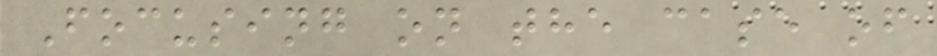Focusing on the case of
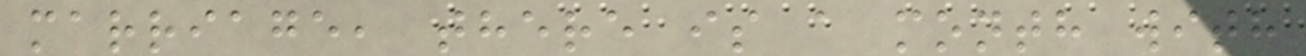marriage, there is a month with
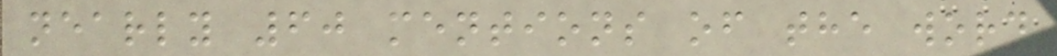nearly 60 mentions of the word
